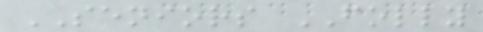SENIORS FOLLY
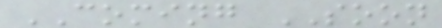COMING SOON
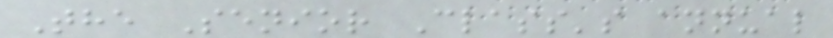The Senior Class's annual
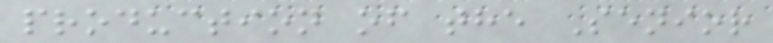production of the Senior
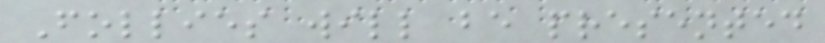Follies will be presented
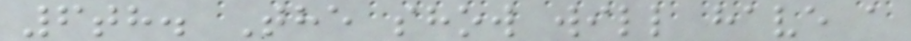6th. The show will have a
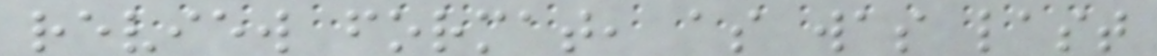review format, as was last
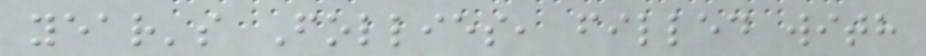year's Follies, filled with
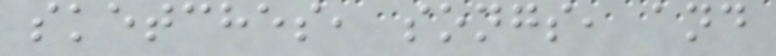sketches, songs, and
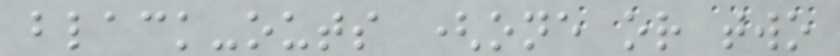black-outs (one or two
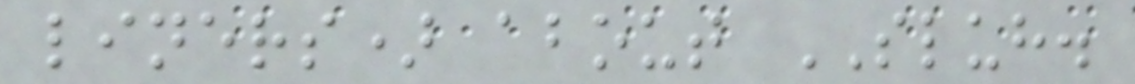liners) about SLUH.
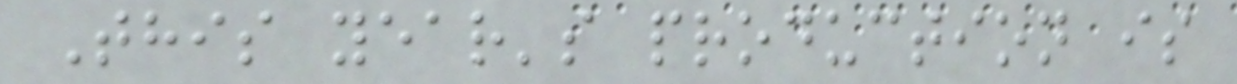This year's production is
